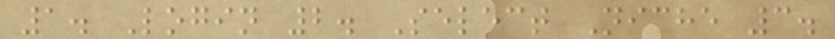1. Login 2. Select Niche 3.
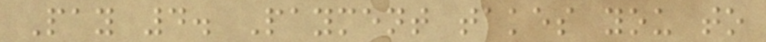Pay 4. Payment takes you to
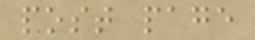post page
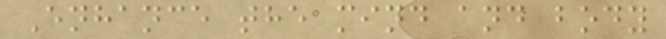Enhance the mind and body
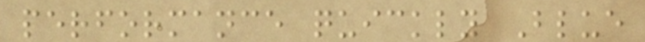performance quickly Blue
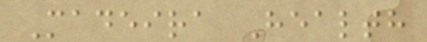Madeira Health
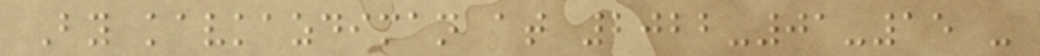By kavkazdiman at 2022-01-15 -
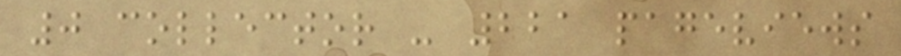0 collector - 221 pageviews
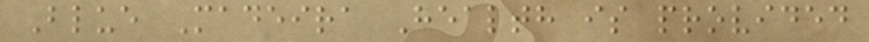Blue Madeira Health is provided
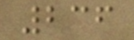236
